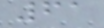61
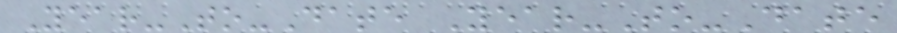Year-To-Date Year-To-Date
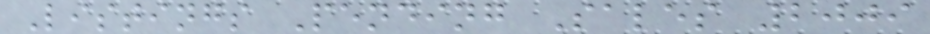Listings Pending Sales 2009
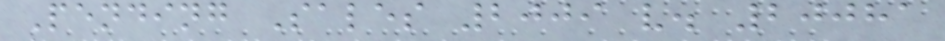Pending Sales 2009 v. 20081
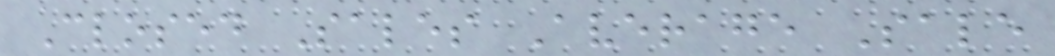Closed Sales Average Sale
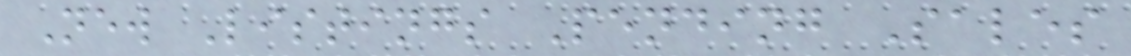New Listings Pending Sales
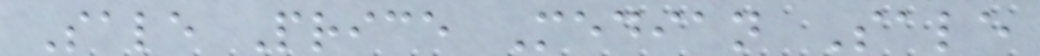Sale Price Median Sale
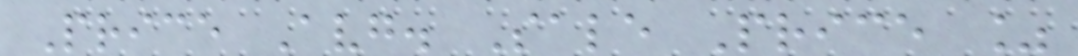Price Avg. Sale Price %
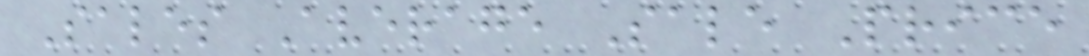Sales Average Sale Price
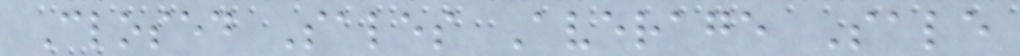Closed Sales Average Sale
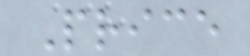Price
